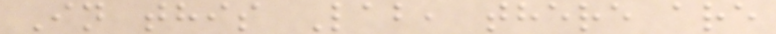In this Lab, there are
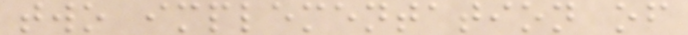two implementation of
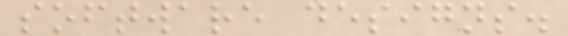software designs.
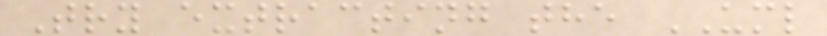Try extracting the UML
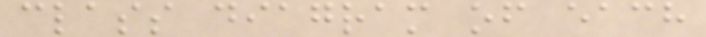class diagram of each
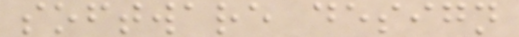software design
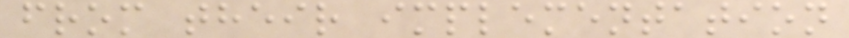from their implementation
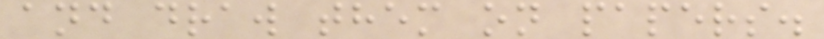and draw them on papers.
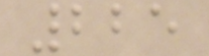225
